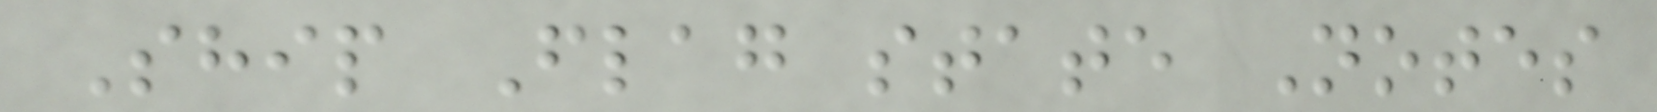Ship Flag state Notes
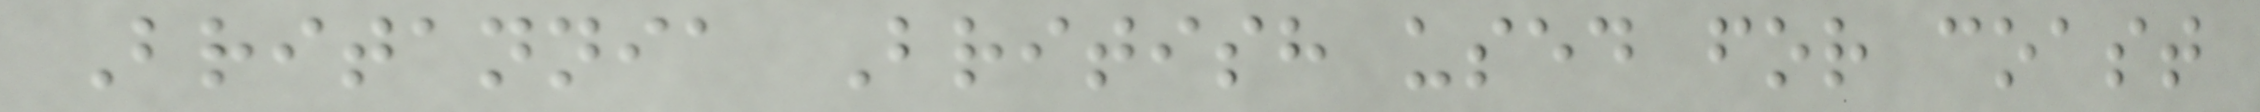Britannia British used for coast
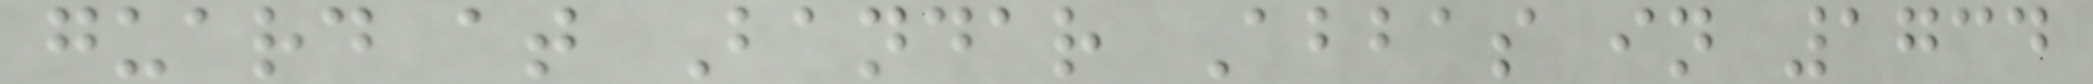guard at Bandar Abbas in 1734
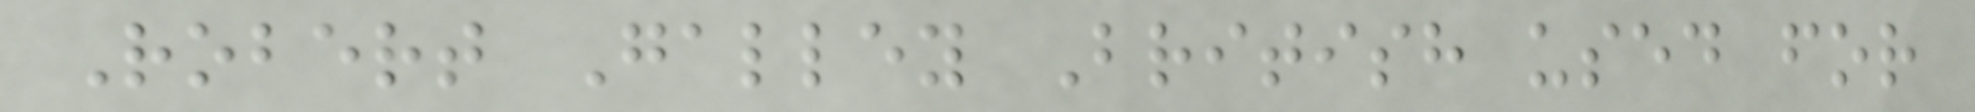Robert Galley British used for
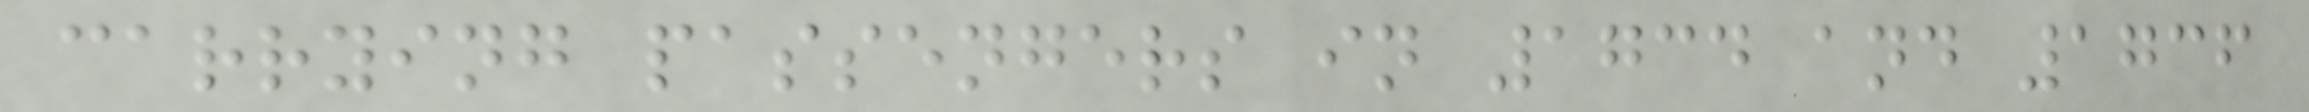carrying passengers in 1734 and 1736
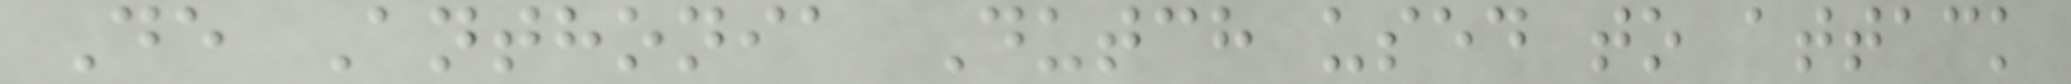De Anthonia Dutch used to attack
